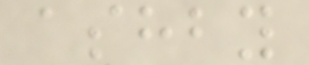ashby
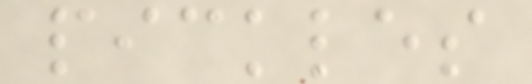pickles
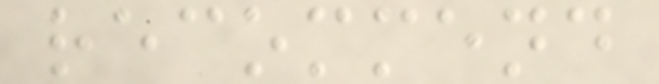recommend
